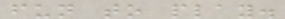fun to play.
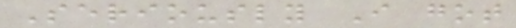Seriously I got
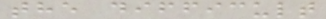the difficult
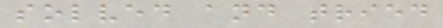solved and tried
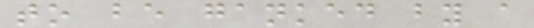to be ganked by a
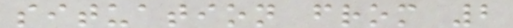situation from 2
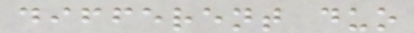different duo
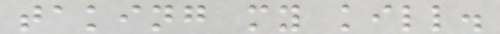taking my kill.
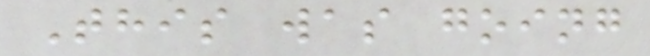This was going
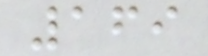169
